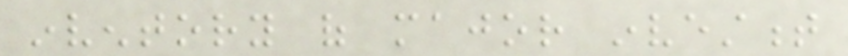inventory of major investment
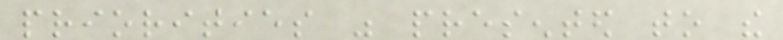priorities was presented to the
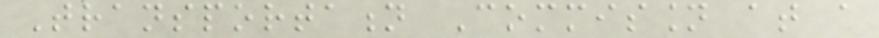Transportation Commission at a
